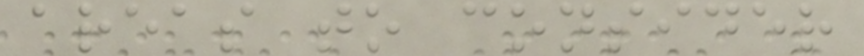areas to consider
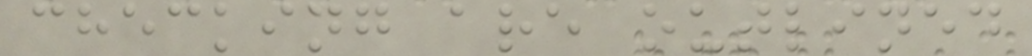checking are outlined
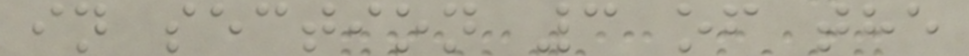in section 3 of the
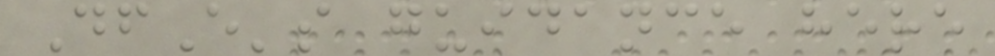DfE's guidance here
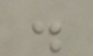.
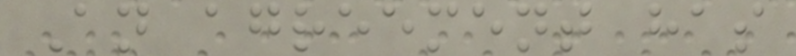An agreement has
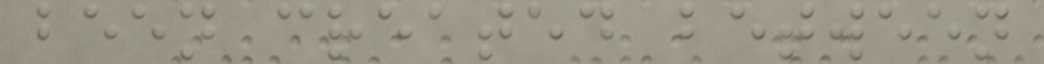been created between
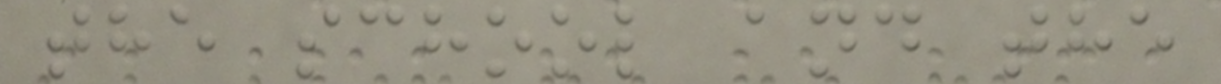the school and the
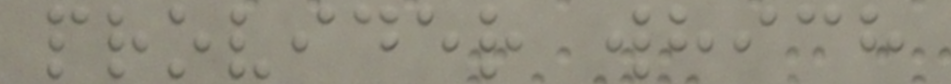provider which
